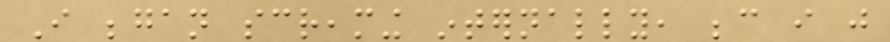I began screaming internally, because i just
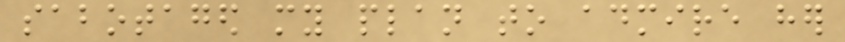sabotaged my plan to admire her
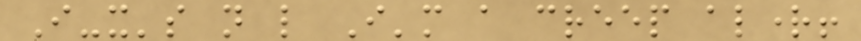I-it's not like I'm a creep alright!
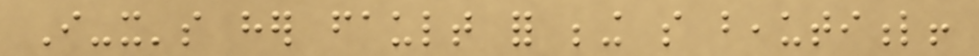I-it's her fault for being so beautiful!
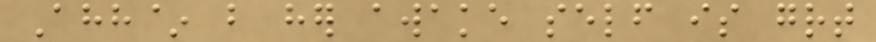Ahh~ but her awake self is great
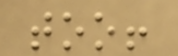too!
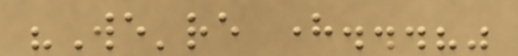"We're here...?"
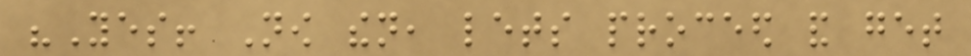"Yes! Now then, lets proceed and get
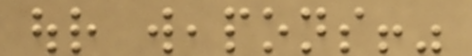our weapons!"
